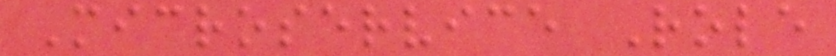Microservice Role
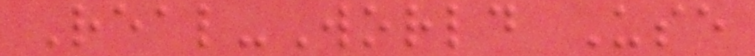Real-World Use
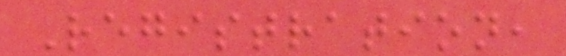Registration,
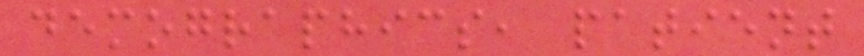demographics, patient
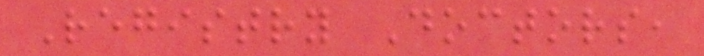Registry Doctors,
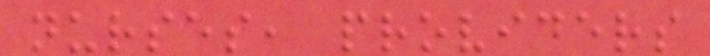nurses, providers
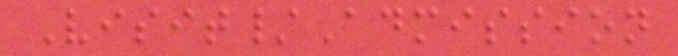Visit/Admission
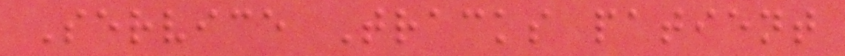Service Tracks patient
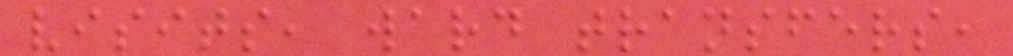visits, ward transfers,
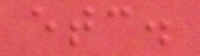etc.
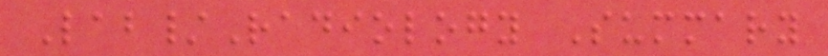Lab/Radiology Summary
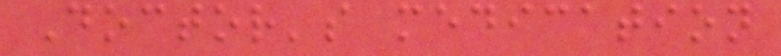Doctor's medication
